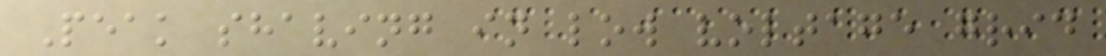Peak shaving in low voltage grid
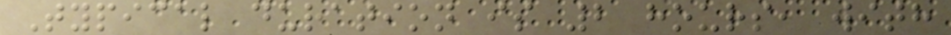Typical duration is 2 hours, with
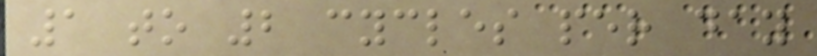1 to 2 cycles per day
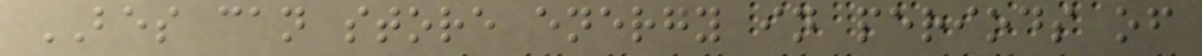BES can store energy in periods of
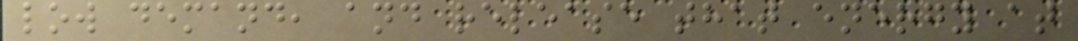low demand, and release that energy at
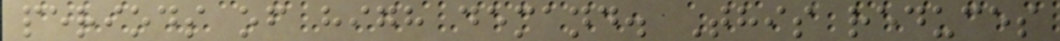periods of high demand. This reduces
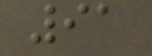91
